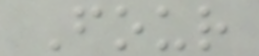Four
